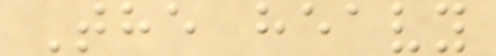The heavy
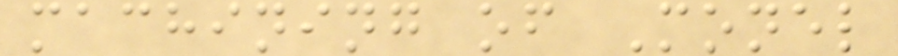machining of Monel
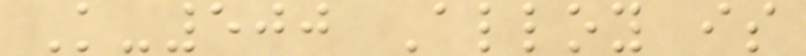K-500 Alloy is
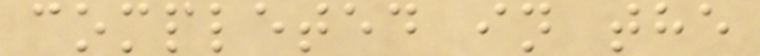completed in the
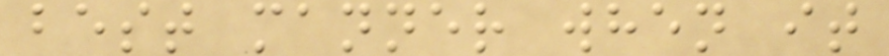best manner when it
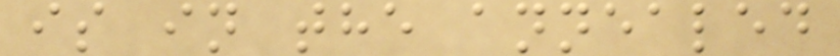is in the annealed
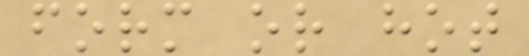form or hot
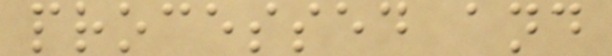processed and
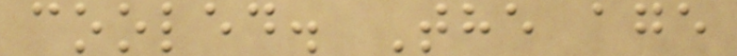cooled. The age
